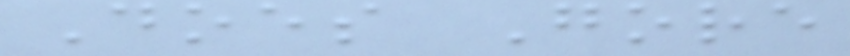Does Gore
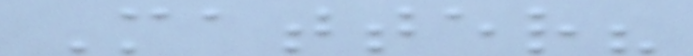Matter?
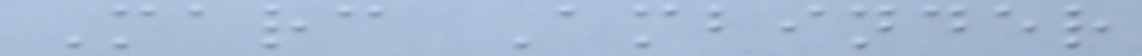Marc Ambinder
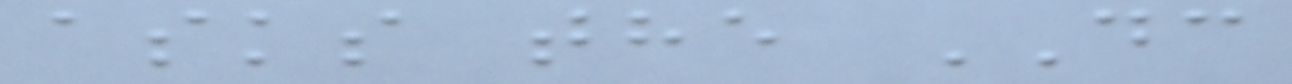asks the DC
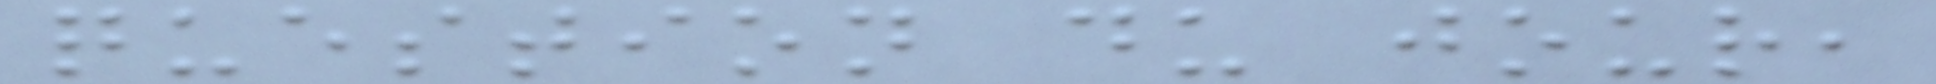question du jour,
